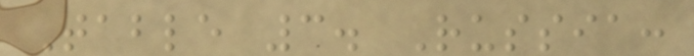Table 3. Russia:
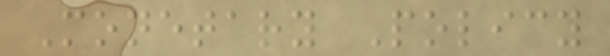Monetary Policy
